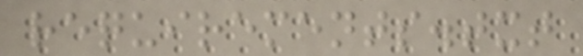requirements.txt
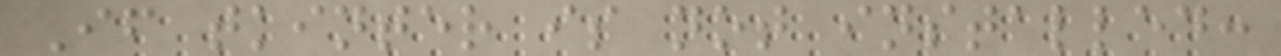If tkinter is not installed:
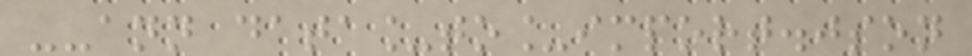--ann data_to_import.json
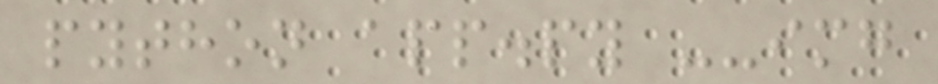python app.py --img
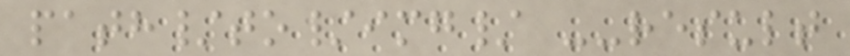path/to/img/ --result
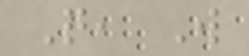Q, W
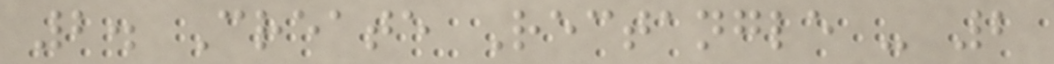2. Create Rectangle - 2
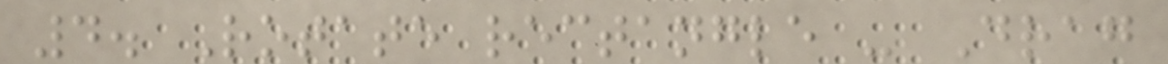4. Rotate rectangle - Drag
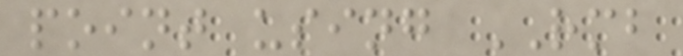point using RMB
